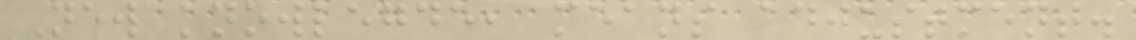New knowlegde, means adjustment.
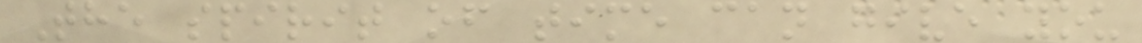The spirit of time can give you
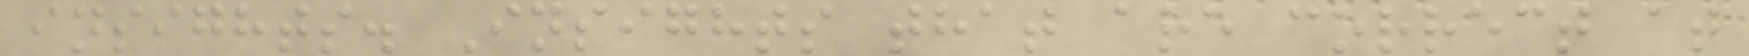insights. Insights that are correct at
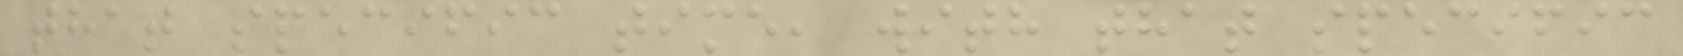that specific time, with that specific
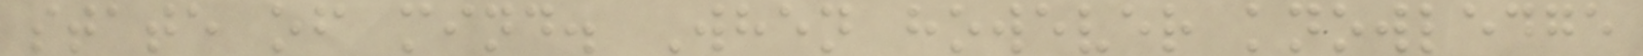state of mind. When however knowledge
